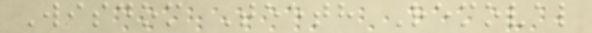Wisdom Teeth Removal
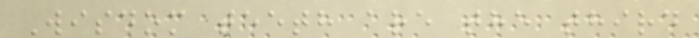Wisdom teeth are the third
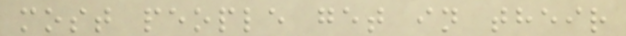most people get in their
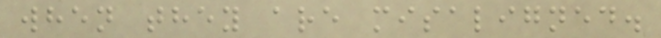when they are misaligned.
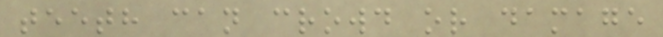teeth can crowd or damage
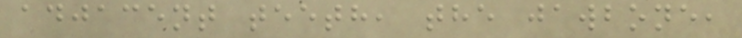adjacent teeth, the jawbone,
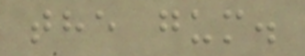the gum.
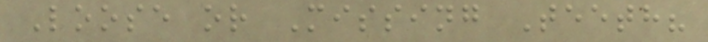Loose or Missing Teeth?
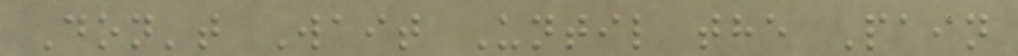Don't Wait Until the Pain
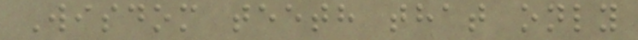Wisdom teeth that only
